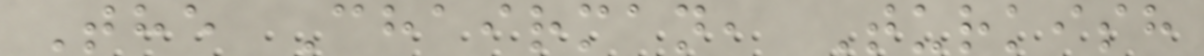The Chairman, Turkish
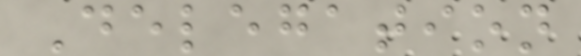Delegation
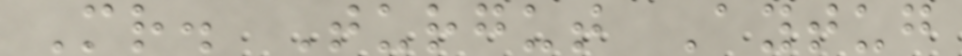Mr. Turgut Aytug
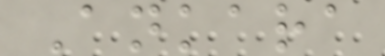Ankara
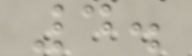4.
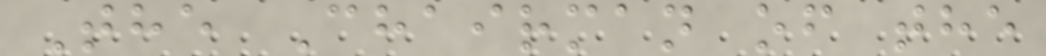The Chairman of the
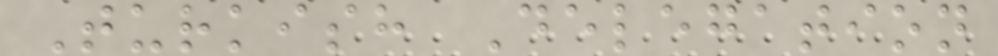Turkish Delegation
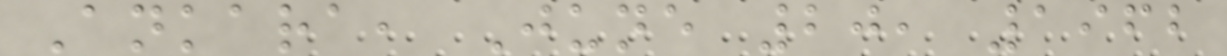Ankara, June 20, 1962
